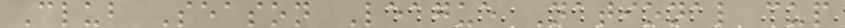Club Season League National cup
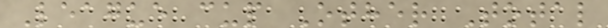League cup Other Total
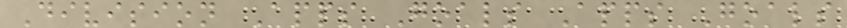Division Apps Goals Apps Goals
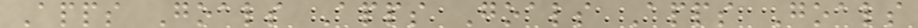Apps Goals Apps Goals Apps Goals
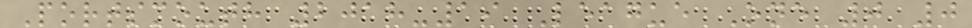Portsmouth 2018-19 League One 0 0
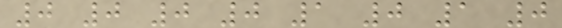0 0 0 0 1 0 1 0
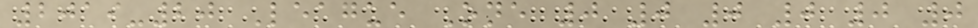2019-20 League One 0 0 0 0 0 0
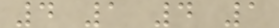4 1 4 1
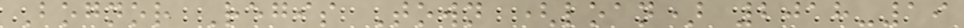Bognor Regis Town (loan) 2018-19
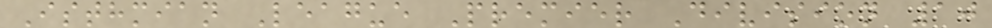Isthmian League Premier Division 10
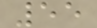55
